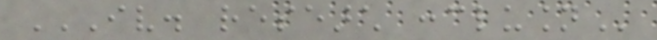IV. RESEARCH CONCLUSION
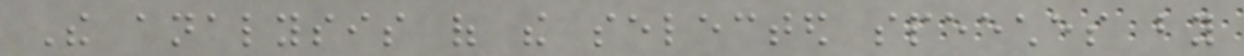The analysis of the selected speeches by
